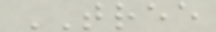TREE
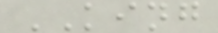KING
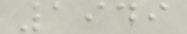1949
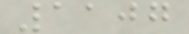1107
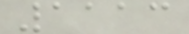1113
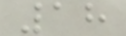18
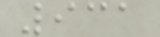931
